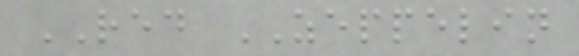RED ZEPPELIN
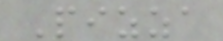Pizza
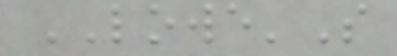LOWE'S
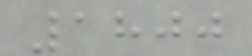1800
